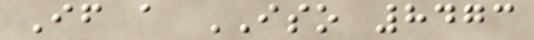If a ISO 8473
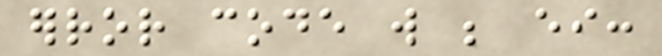error code will be either:
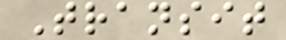Transit
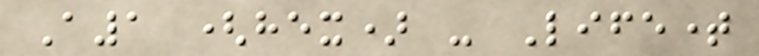A1 (hex) - Lifetime
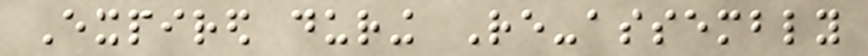Expired during Re-assembly
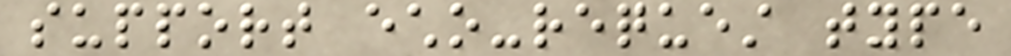support echo-request type
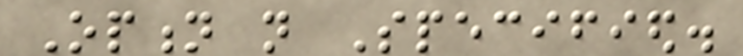Option not Specified.
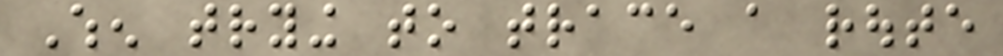When trying to trace a route
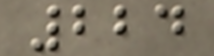224
